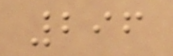296
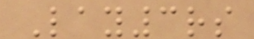Lay3rs
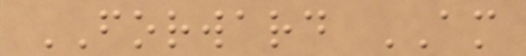FORWARD AM
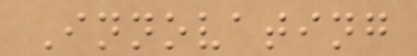Innovating
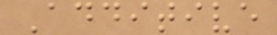Additive
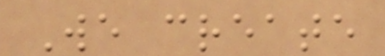We create
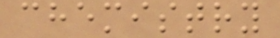chemistry
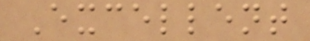Excellent
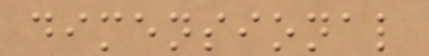dimensional
